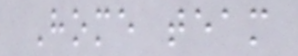Home team
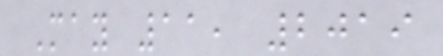May 11, 2019
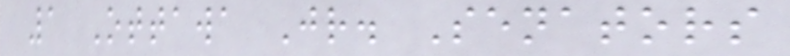1 Ottawa Jr. Senators
